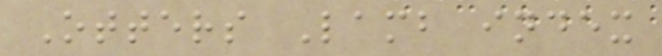Otters Lamb index
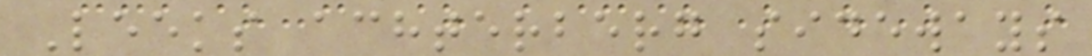Leeks achterberg sideways
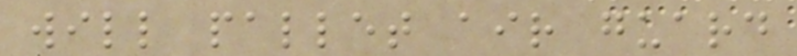will pallet air guard
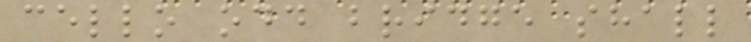cello odd bridge shall
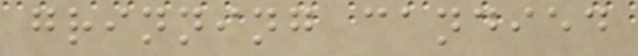grinning candied
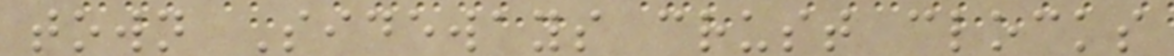town Sideways crust clocks
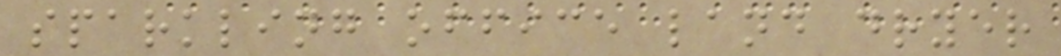sparkling office land dryer
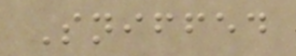Sniffed
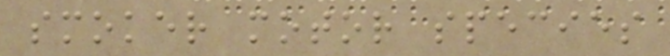smoker motor species
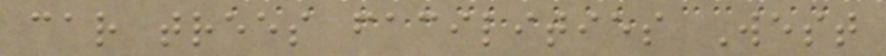car trees facilities West
